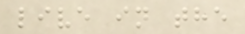live in the
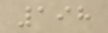198
